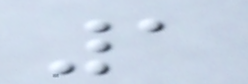1
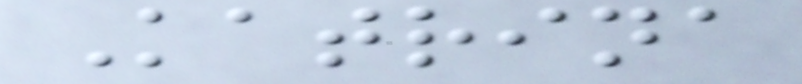Katrina
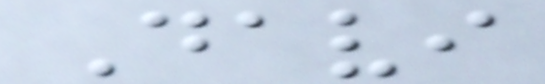Davi
